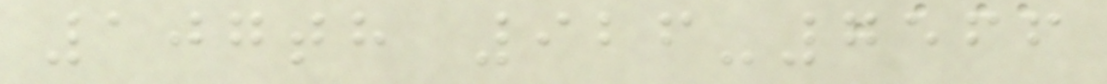107th 926-7566
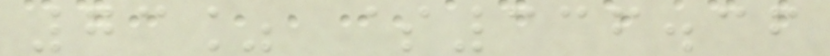73% $336.36
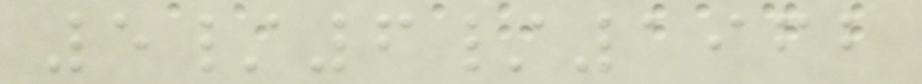5/6/1962
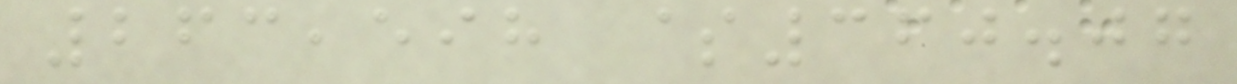263,598 $360.07
